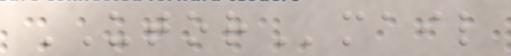UTORmail
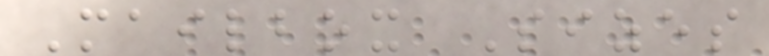Mailbox Sizes
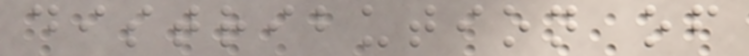distribution of
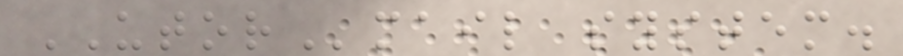UTORmail system.
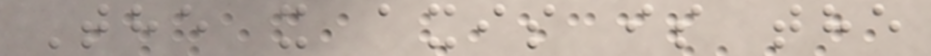The x axis is the
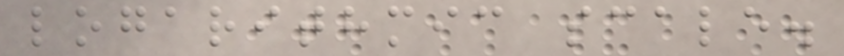logarithmic scale.
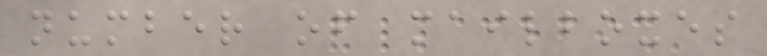number of mailboxes
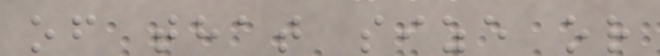of that size or
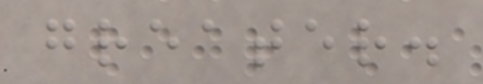greater.
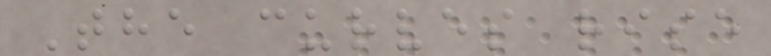The curves rise
